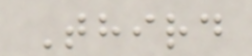Third
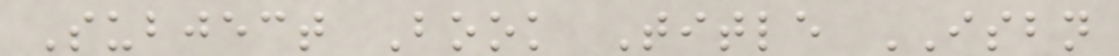Subject Book Title ISBN
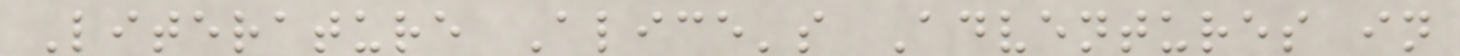Literature Alice's Adventures in
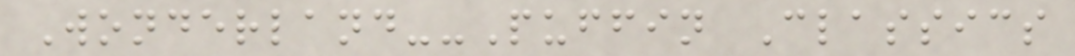Wonderland--Puffin Classics
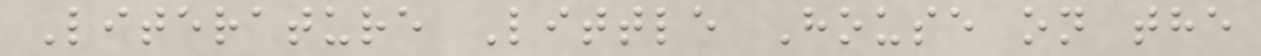Literature Little House on the
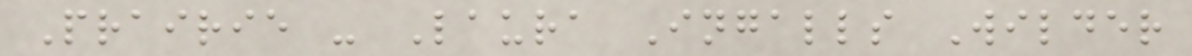Prairie - Laura Ingalls Wilder
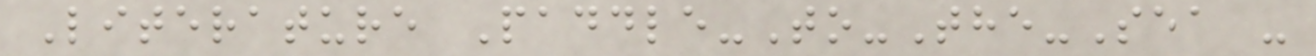Literature Paddle-To-The-Sea -
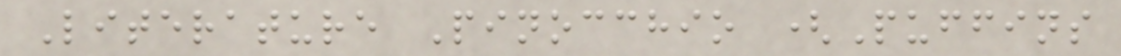Literature Pinocchio (Puffins
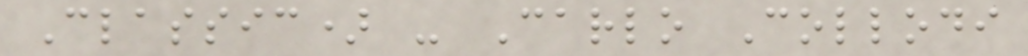Classic) - Carlo Collodi
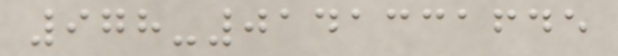978-0141331645
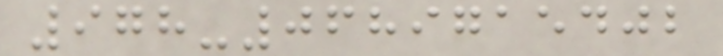978-0689715402
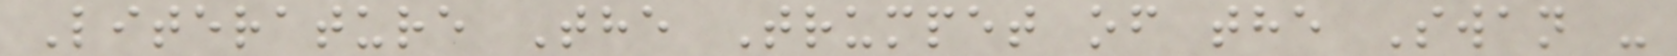Literature The Trumpet of the Swan -
